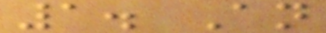1. An
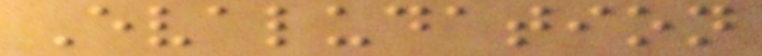Evaludation
